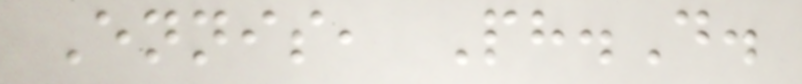Ennis, Ph.D.
